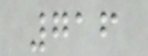716
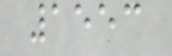1553
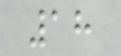18
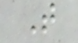T
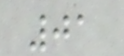01
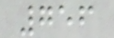756
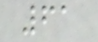61
